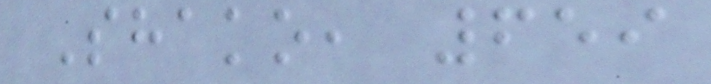Shako, 659
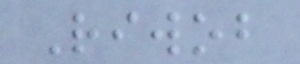Riwob
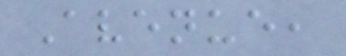Avenue,
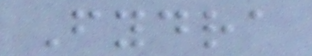Fydra
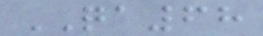QA68
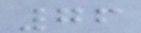76
